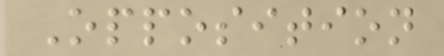Opposition
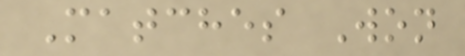Matches Won
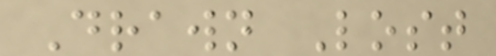Drawn Lost
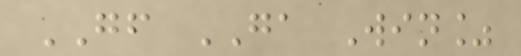GF GA Win%
